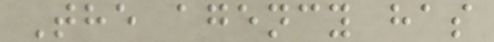The agency has
